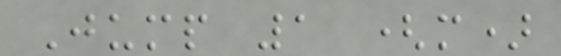Jump 1 (m)
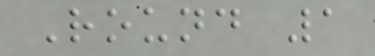Round 1
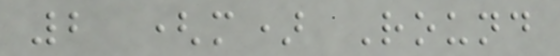2 (m) Round
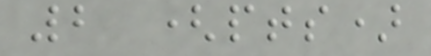2 (pts)
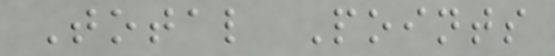Total Points
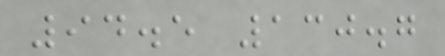94.5 130.7
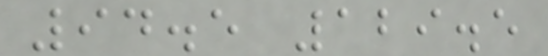94.5 129.5
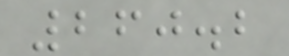260.2
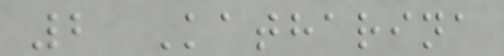2 Katharina
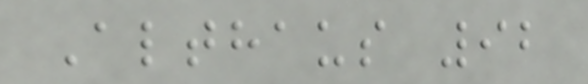Althaus 92
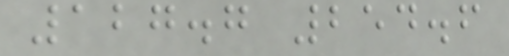127.7 254.6
